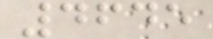4645
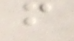f
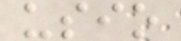usio
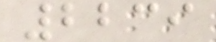2239
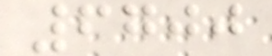6700
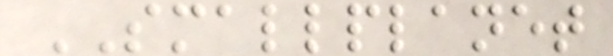SMALLPLANET
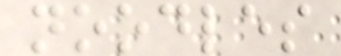noodles
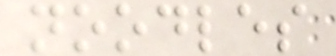noodles
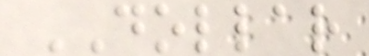DOLLAR
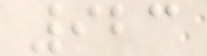923
